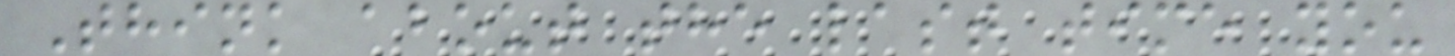Think about the last time you
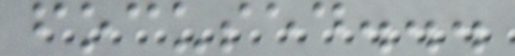focused...
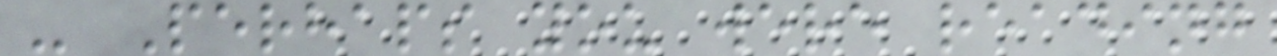- Perhaps you were reading
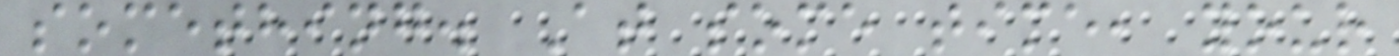something. At some time, your
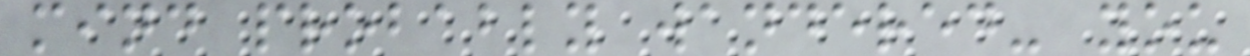mind probably wandered- you
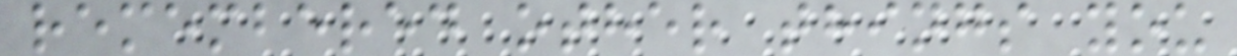remembered other things you
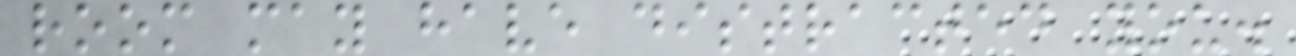room may have distracted you.
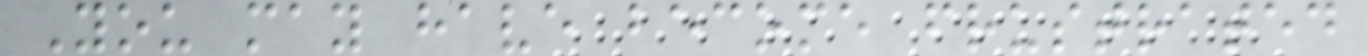You may have become frustrated
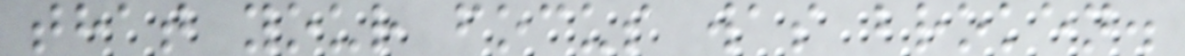that your focus was broken.
